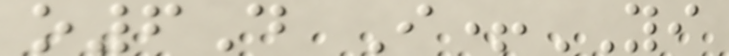o6D I+YI
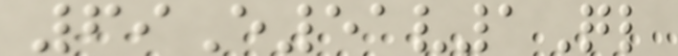69E51v1Ql
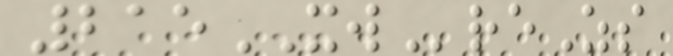215XWreZs
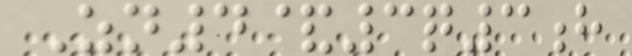Zn4&3q3h
